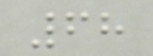68
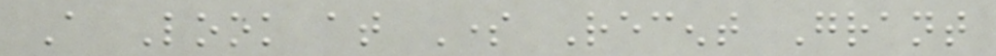A Look at Some Recent Grant
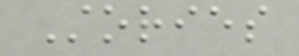Stories
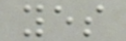yes
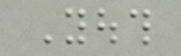Youth
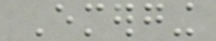Emerging
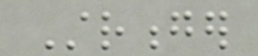Stronger
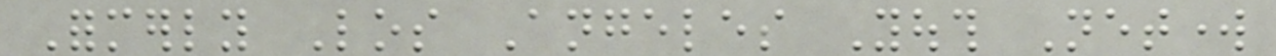Formerly Los Angeles Youth Network
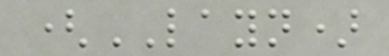(LAYN)
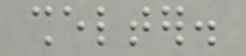shelter.
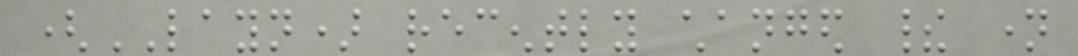(LAYN) recently changed their name
